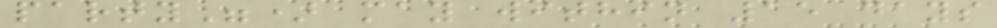party") may within 15 days
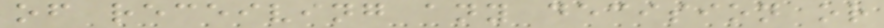of receiving any decision or
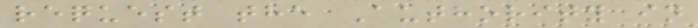request the Authority in
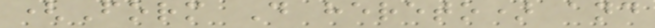(Form D hereto) and
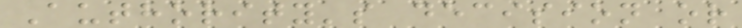Authority's decision or
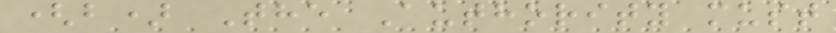(b) The Authority must
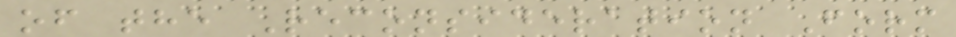of the Reconsideration Form
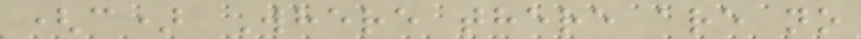(c) Where there are no
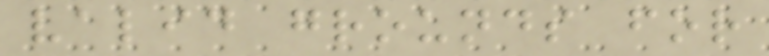valid grounds for
